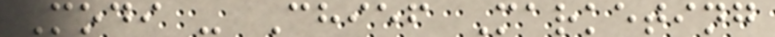Modi - Chief Marketing
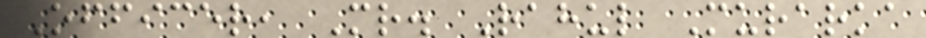Officer, Mr. Rahul Murarka
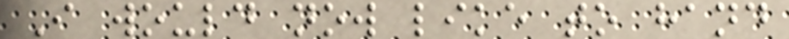I would now like to hand
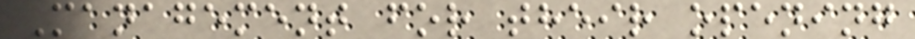Management for their opening
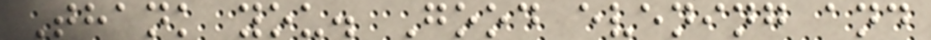Thank you. Good evening and
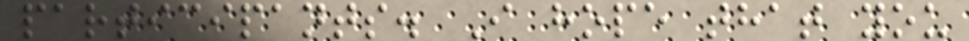participants. I hope that you
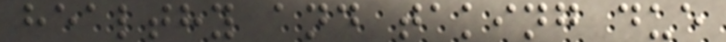healthy and taking due
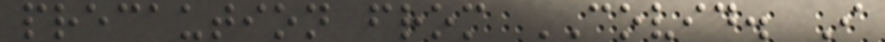precaution from COVID. I
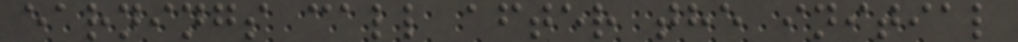earnings call after the initial
